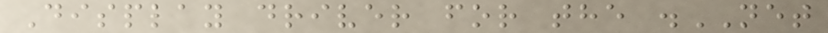Display driver for the .NET
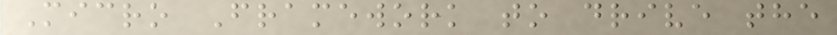Micro Framework to drive the
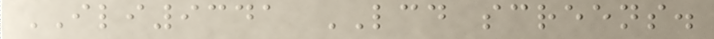ILI9341 LCD screens.
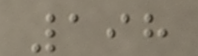198
